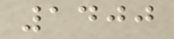1400
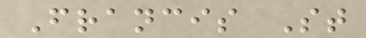Francis St
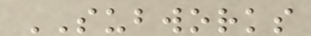SUBWORKS
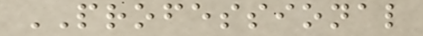PROFESSIONAL
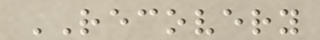RECOVERY
